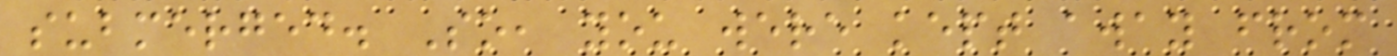submerged. So, you were kept away from
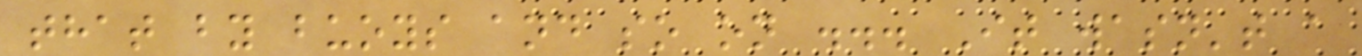that by buoys and so on ... It wasn't a
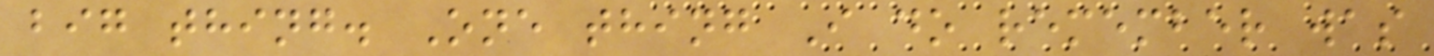big thing. One thing I do remember was
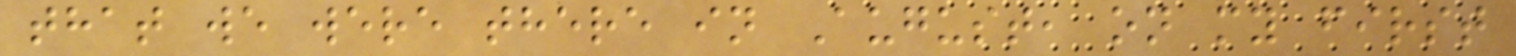that we were there in August, on my first
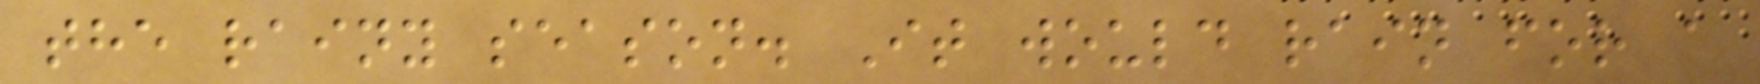the rainy season. It would rain for a
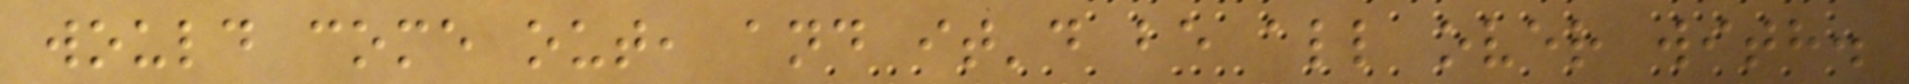would come out, and it'd be all over with.
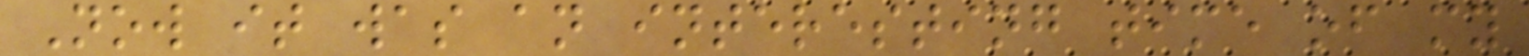Now it was an interesting time of my
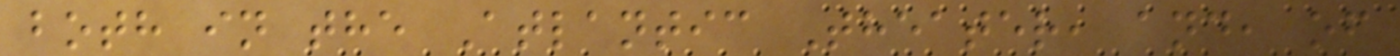both in the Atlantic Theater, and, of
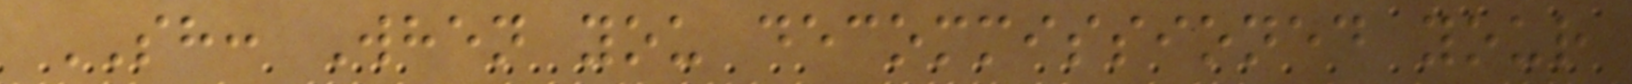SH: When you decommissioned your
